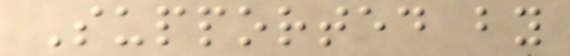Supported by
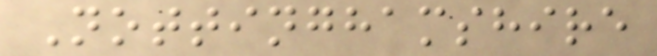Nottinghamshire
